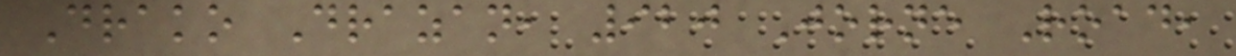Drako Drazan, 920 Jorne Road,
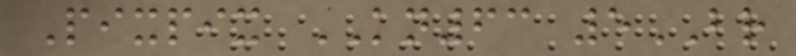Pixpix KN63 5BR
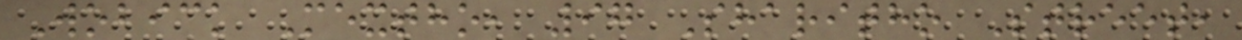Wobick Mextho, 97 Sharitho Street,
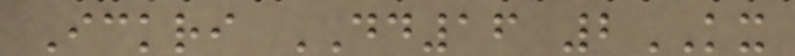Ickri DD16 2KX
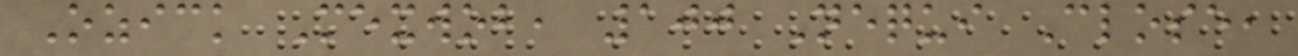Ozick Mexwob, 100 Nequi Close,
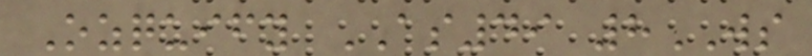Ozquify AS49 8WS
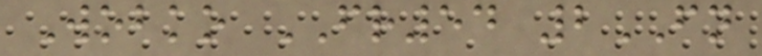Wobko FR54 2FN
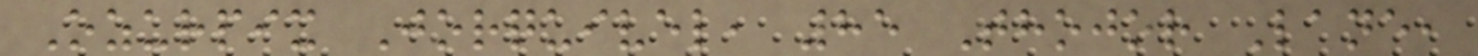Ozurpix Jorquivel, 85 Thojor Lane,
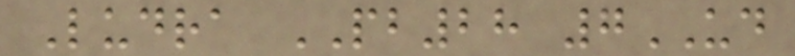Ludra PB28 7UD
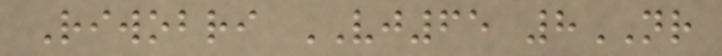Riwobri VJ65 8NR
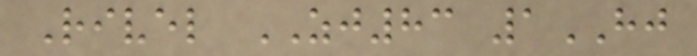Rivel ZJ83 1HJ
